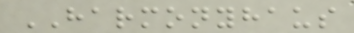HARMONYHAUS
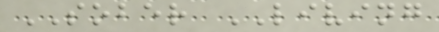SOBER LIVING
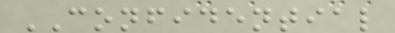CONFIDENTIAL
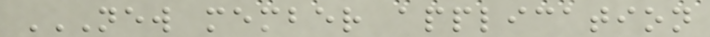NEW MEMBER APPLICATION
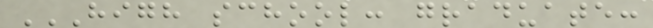HIGH SCHOOL: GRADUATE:
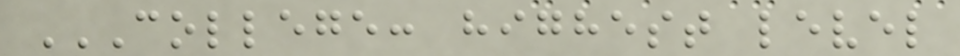COLLEGE: HIGHEST LEVEL
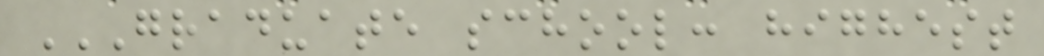GRADUATE SCHOOL: HIGHEST
